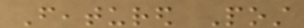Featured Post
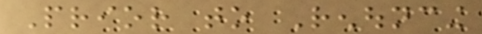Prior to Renouncing
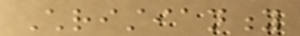Christianity
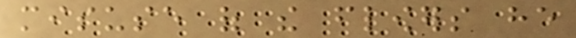misuse of the flowers he
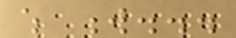which w...
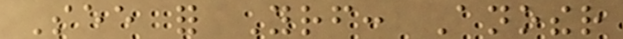See for Yourself: Another
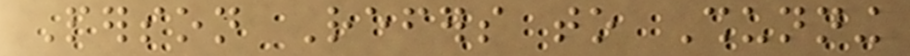Person Refers to Shunning
